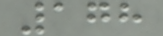178
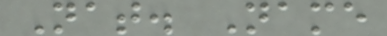Nat. Name
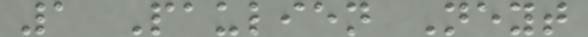1 Paulien Neyt
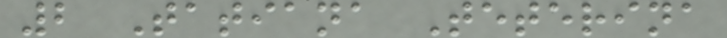2 Tatiana Teterina
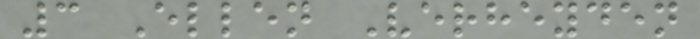3 Ellen Verheyden
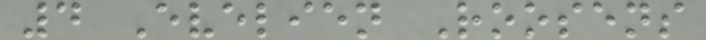4 Evelien Roosens
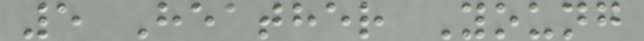5 Heather Young
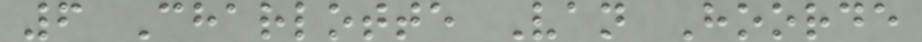6 Charlotte Van Hoorde
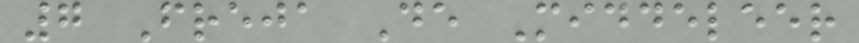7 Freja De Middeleer
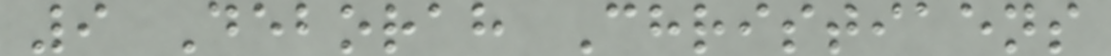9 Deborah Christiaens
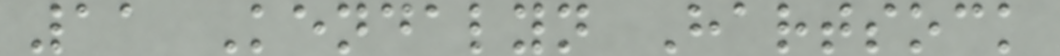11 Kendalyn Hartsock
